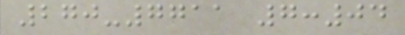270-7711 7:04
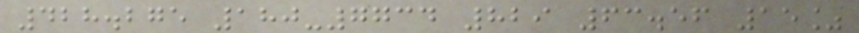428.275 180-7734 829 63.56 15%
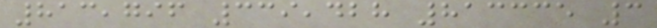813,796 339,428 813335 3
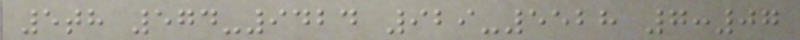5th 574-9424 929-5528 7:07
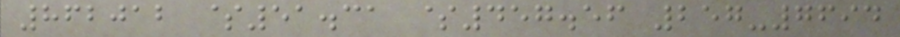862012 $51.31 $457.56 257-7694
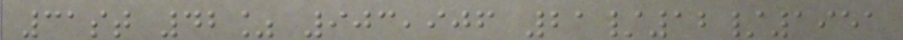31st 42% 903,906 21/12/1951
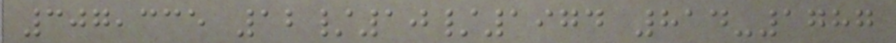307,335 12/10/1974 814-1787
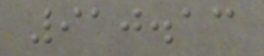910.13
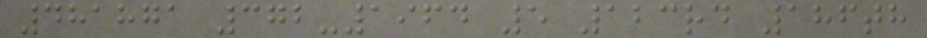481871 372-1964 5 123rd 186th
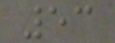53
